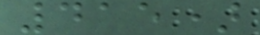415)
